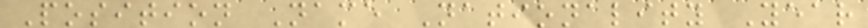Position Name Nationality Year
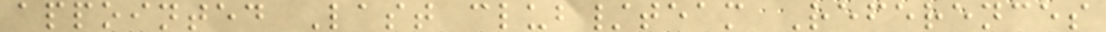appointed Last club/team References
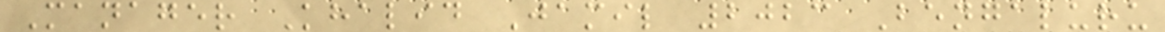Manager Khalid Jamil 2023 Bengaluru
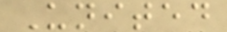United
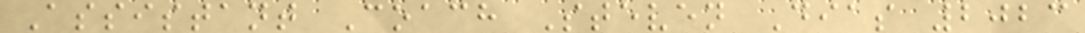Assistant Coach Steven Dias 2023
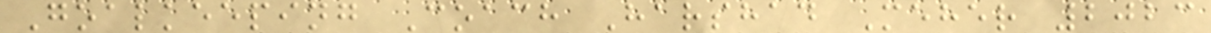Goalkeeping Coach Harshad Meher 2023
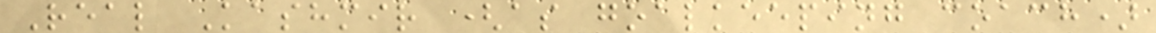Real Kashmir (as goalkeeping coach)
